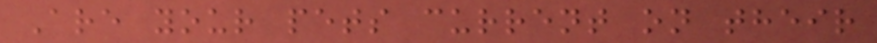Are your pets current on their
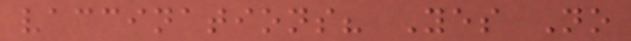vaccinations? Yes No
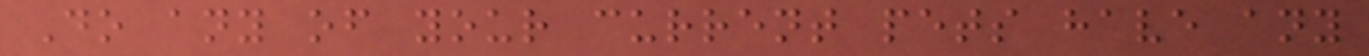Do any of your current pets have any
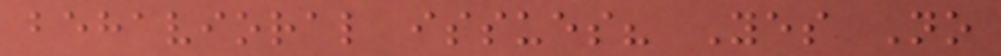behavioral issues? Yes No
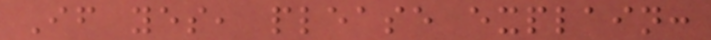If yes, please explain:
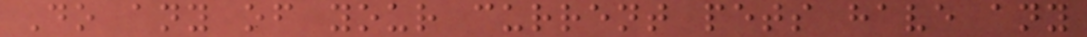Do any of your current pets have any
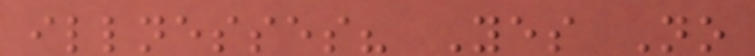illnesses? Yes No
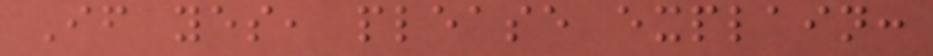If yes, please explain:
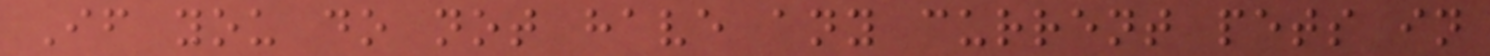If you do not have any current pets in
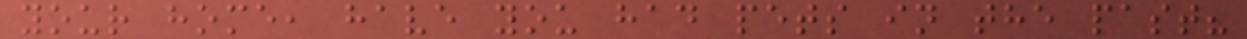your home, have you had pets in the past?
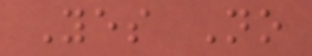Yes No
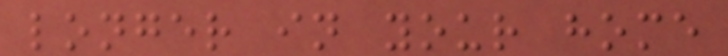longer in your home
